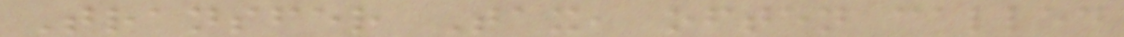Transfer Tax, often called
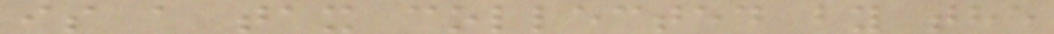is a tax collected by the
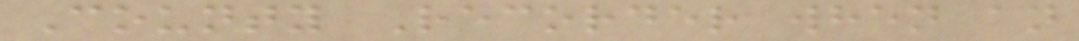County Recorder when an
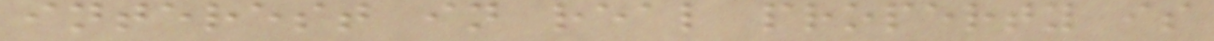interest in real property is
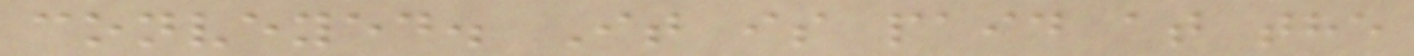conveyed. It is paid at the
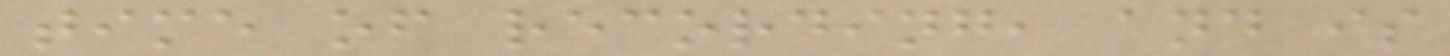time of recording, and is
